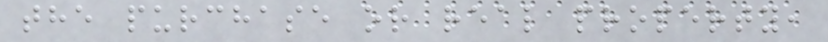the purchase or real property,
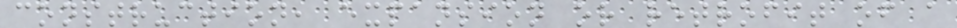construction, expansion or retrofit of a
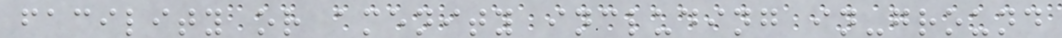facility or amenity including in-ground
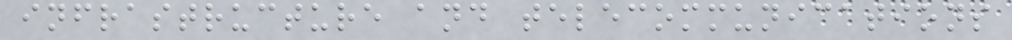infrastructure and telecommunications
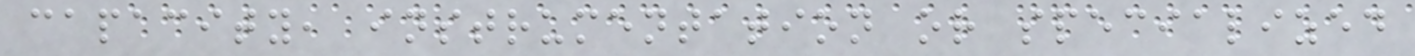capacity, instrumentation or specialized
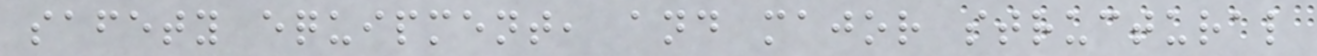safety equipment, and major structural
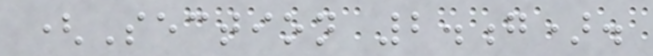(Section 2.g).
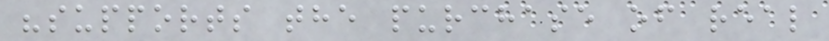"supports the purchase of real
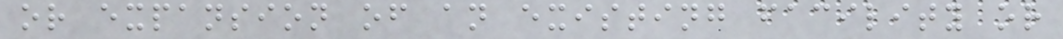or expansion of an existing facility or
